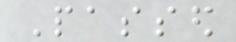Passed
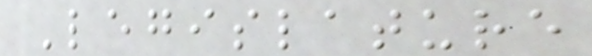Legislature
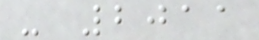- 2011
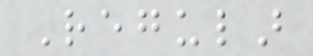Regular
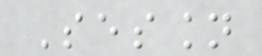Session
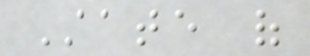State of
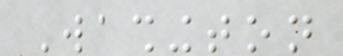Washington
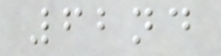62nd
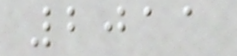2011
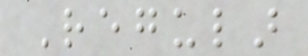Regular
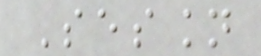Session
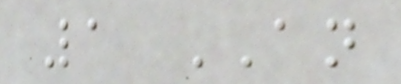1 AN
